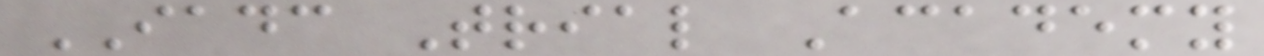IADC Trial Academy
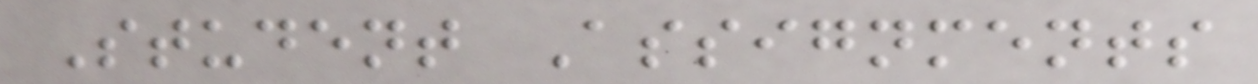Student Assignments
